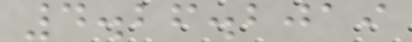4.26.2019
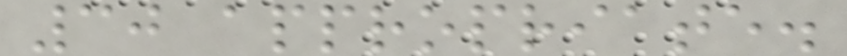30 appropriate.
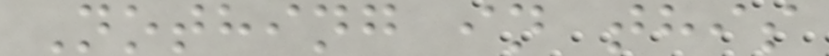Nothing in this
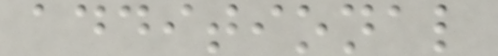additional
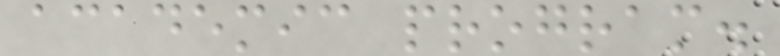academic program.
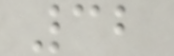32
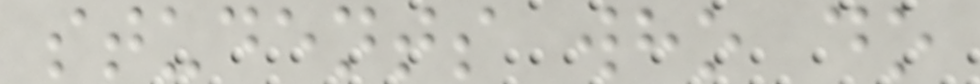students who do
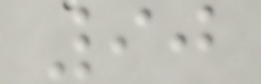90
